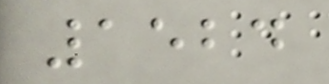1524
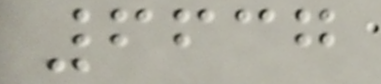6637
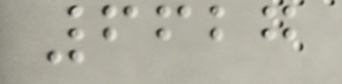6627
